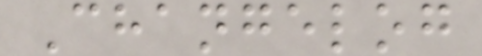Changelog
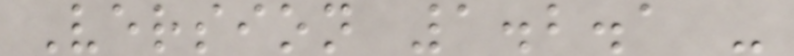Version 1.2.1 -
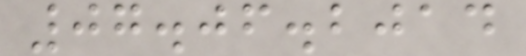07.06.2014
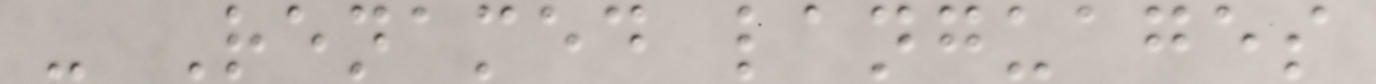- Renamed languages
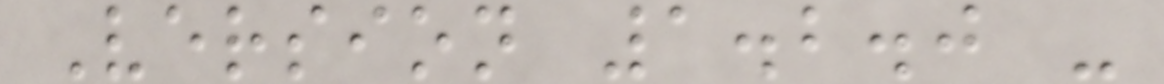Version 1.2.0 -
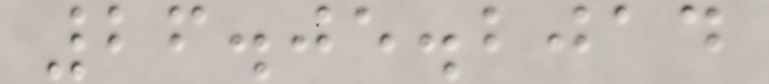26.05.2014
